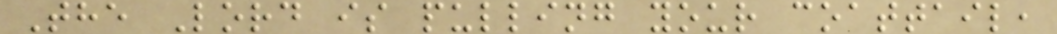The Lord is pulling your coattail,
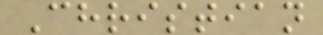Christian
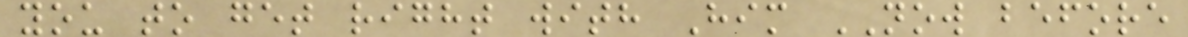you to get right with Him NOW before
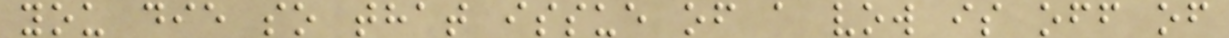you die so that issue of a vow is off of
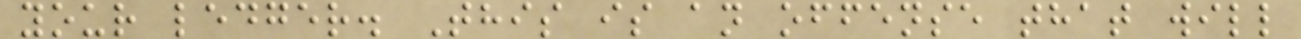your ledger. This is an offense that will
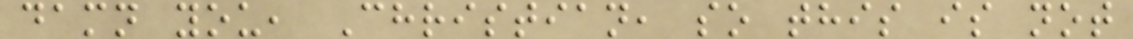damn you, Christian, so this is not
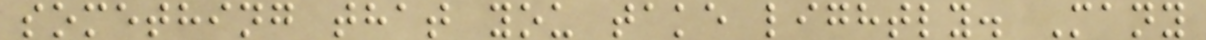something that you take lightly. Many
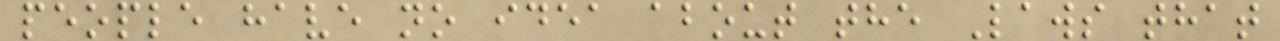people have no idea about the Laws that
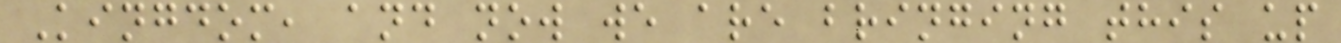Kingdom, and now we are bringing this up
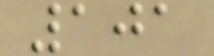101
